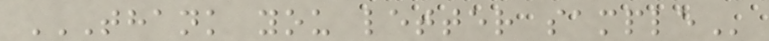THANK YOU LETTER SAMPLE
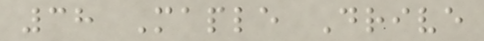38 Maple Drive
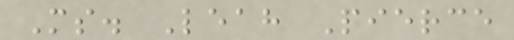Ms. Leah Pierce
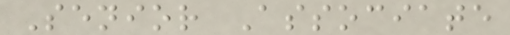Senior Associate
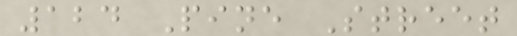124 Pine Street
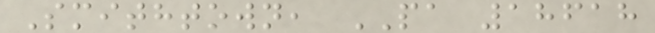Smithtown, PA 18618
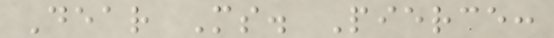Dear Ms. Pierce:
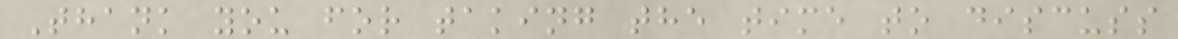Thank you for taking the time to discuss
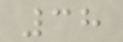38
